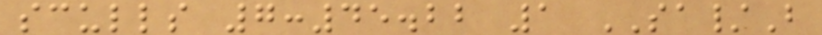sculls 7:45.22 1 SA/B
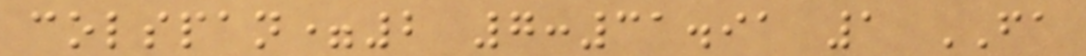colspan=2 7:31.91 1 FA
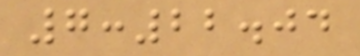7:22.04
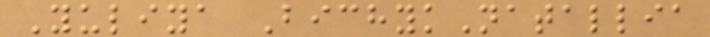Yuliya BichykNatallia
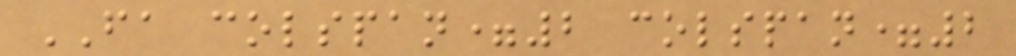FA colspan=2 colspan=2
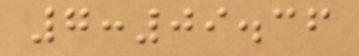7:09.36
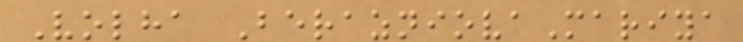Volha BerazniovaMariya
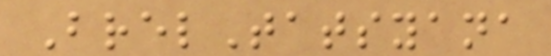BrelTatsyana
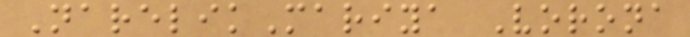NarelikMariya Vorona
